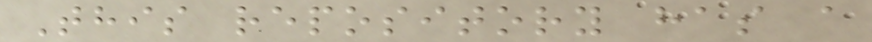This repository has a
